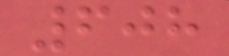608
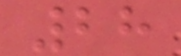28
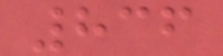836
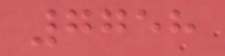7758
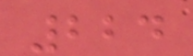224
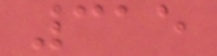315
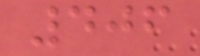406
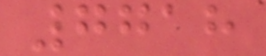7718
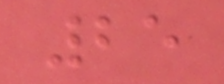25
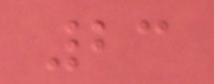23
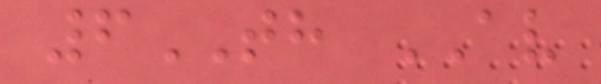6TH AV
